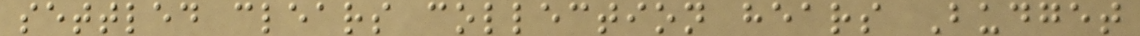settled clears collection hears Budget
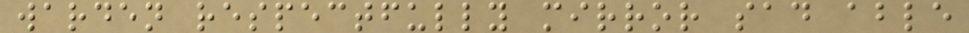warden respectfully mirror sad able
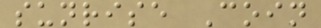sunrise Coin
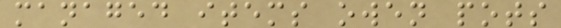managed items owen pots
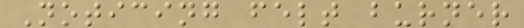Noticing felt burner
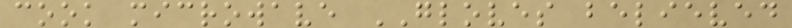cook microwave GLOVES believed
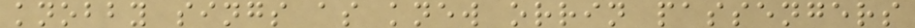knobby sings as knew orrin passengers
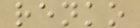renko
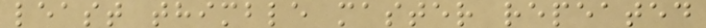least thimble master repeated
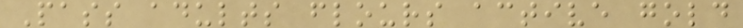Pass adults flours active gold
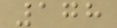178
